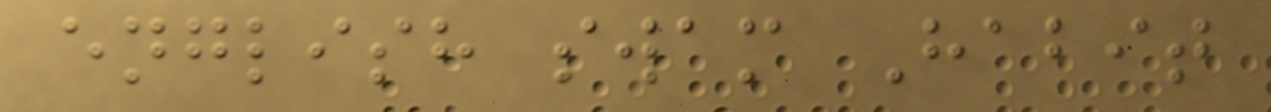english swam Habit
